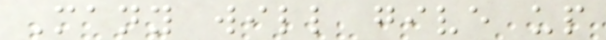Many will give up
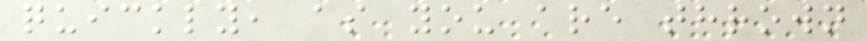quickly, as you are thrown
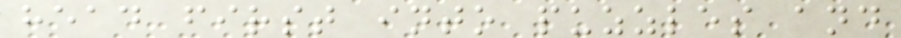head first into puzzles and
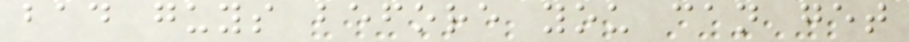bad guys before you can get
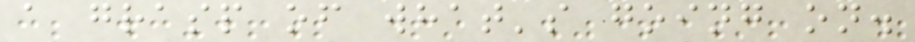a grasp of what's going on.
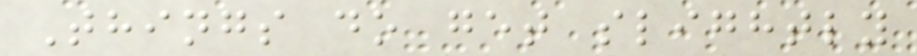Things do get slightly
